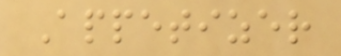Appetizer
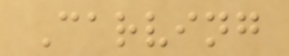Carving
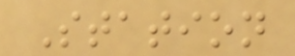Station
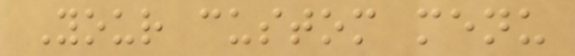Your custom menu
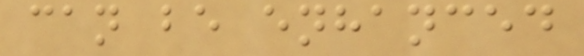can be enhanced
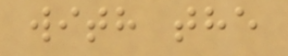with the
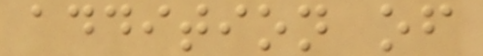addition of
